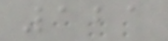121
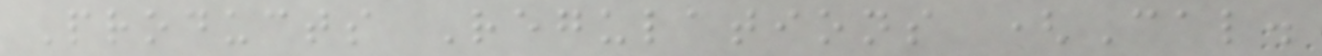Products Regulations (Cal.
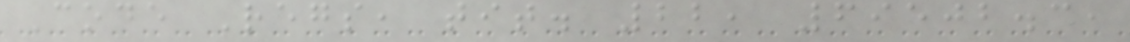Code Regs, tit. 22, 69502.3,
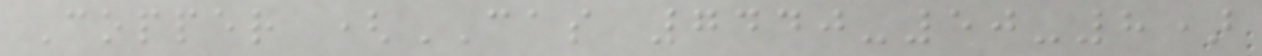Copper (CAS 7440-50-8)
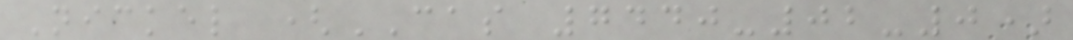Nickel (CAS 7440-02-0)
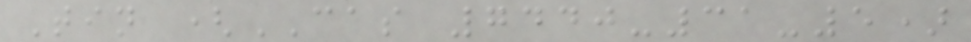Tin (CAS 7440-31-5)
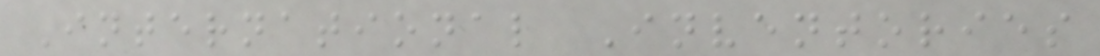International Inventories
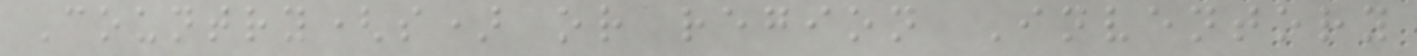Country(s) or region Inventory
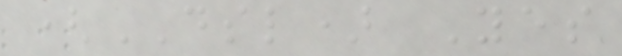(DSL) Yes
